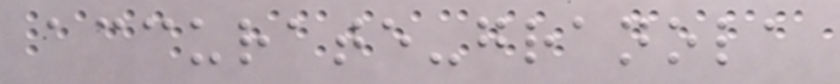accurate-granola
